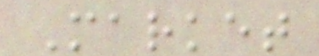Market
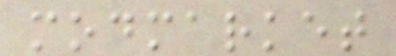modmarket
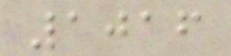1016
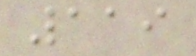119
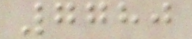7780
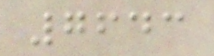7643
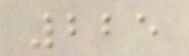225
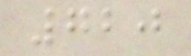720
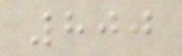800
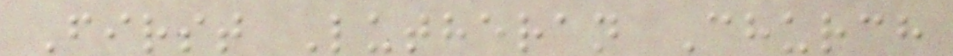First Lutheran Church
